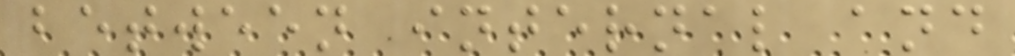between internal and
